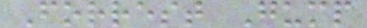Forrest Gump
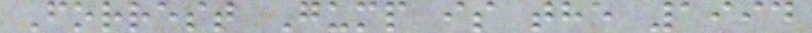Forrest Gump is the 1994
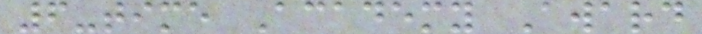6-time Academy Award
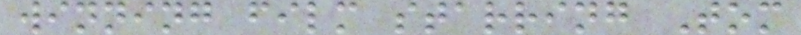winning film starring Tom
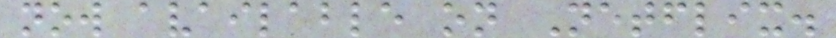now available on Netflix.
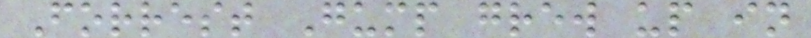Forrest Gump grew up in
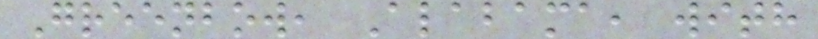Greenbow, Alabama, with
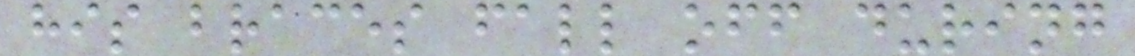his braces fall off during
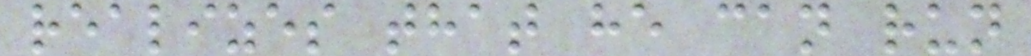realizes that he can run
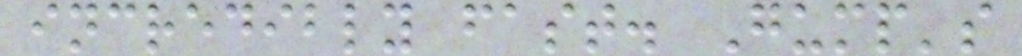incredibly fast. Gump's
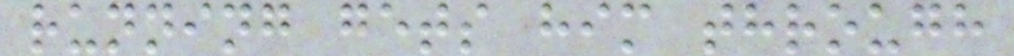running gets him through
